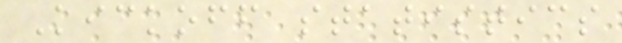Kickoff statistics
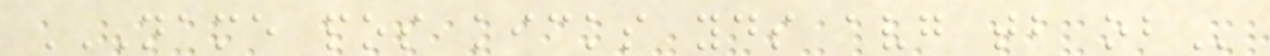NAME POS KICKS YDS AVG TB OB
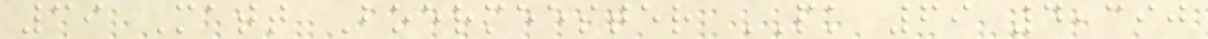39 Matt Boermeester PK 69 4,390
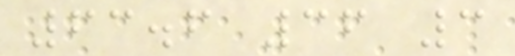63.6 36 3
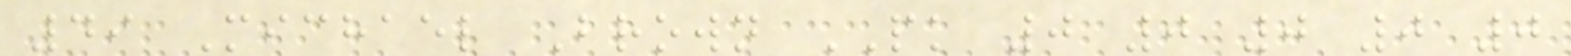49 Michael Brown PK 0 0 0 0 0
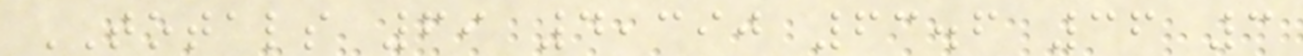TOTALS 69 4,390 63.6 36 3
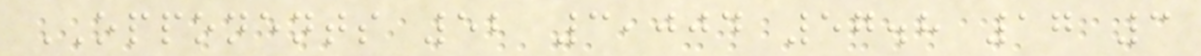OPPONENTS 52 3,004 57.8 17 3
